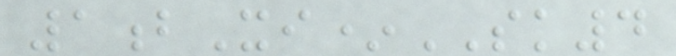1bXi*SK4
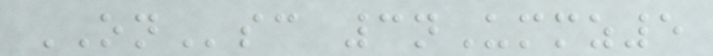ONsc 3nUmmz5
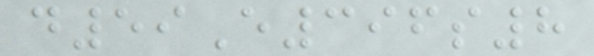d59E396s8
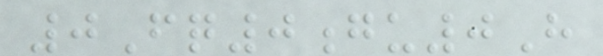0Fq0gu0H
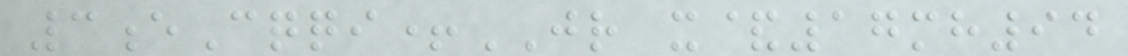3eCqqi+JR x&17mh94
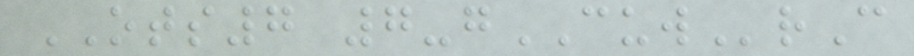OTS7 7-gCUWrC
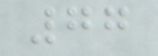77
